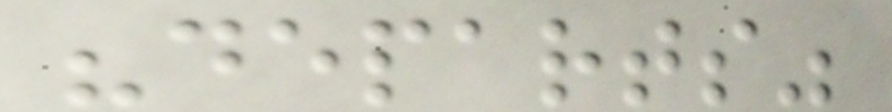"departs"
